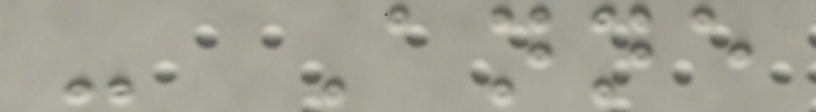- Anne
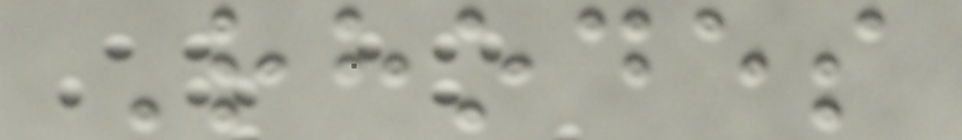Rhodes
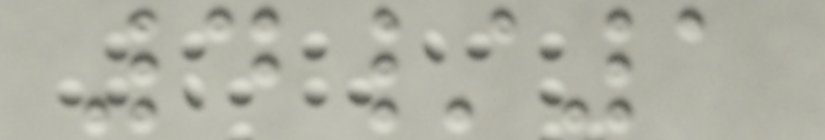4/1
